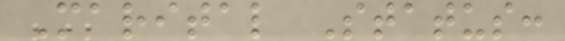Marital Status:
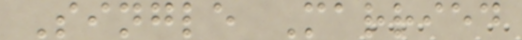Single Married
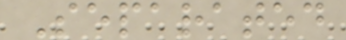Separated
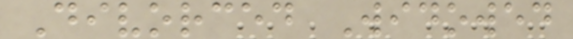Divorced Widowed
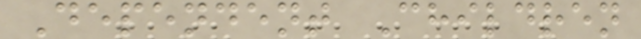Dependent Children
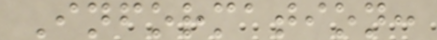Information:
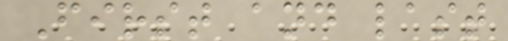First and last
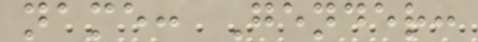name: Gender:
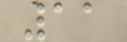11
